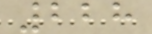228
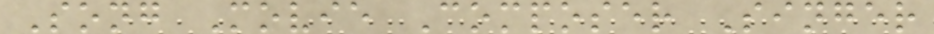Song Movie Composer Singer
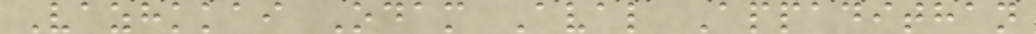Vazhkkai Odam Aval Appadithan
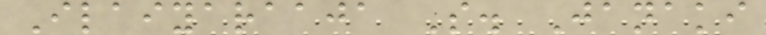Ilaiyaraaja S. Janaki
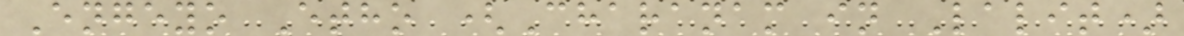Engeyo Etho (Charanam in Lalit)
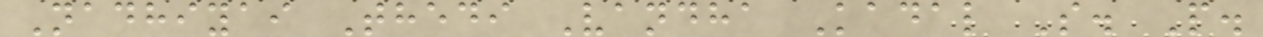Nadhiyai Thedi Vandha Kadal S. P.
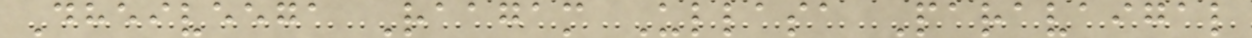Dheiveega Raagam Ullasa Paravaigal
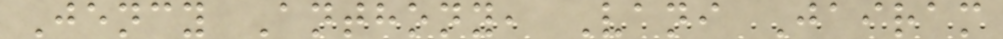Jency Anthony, Vani Jairam
